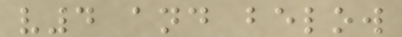v4 and below
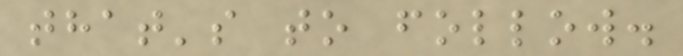that's to follow.
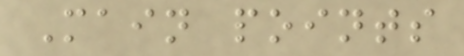Main points
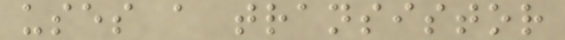uses a transistor
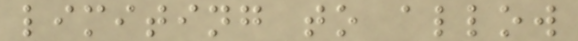limiting to allow
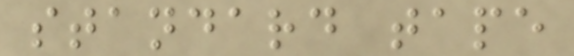standard tape
